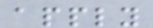apply
